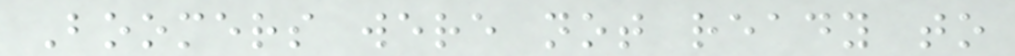Boomers were not ready to
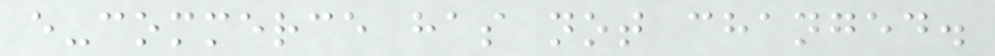e-commerce has not changed.
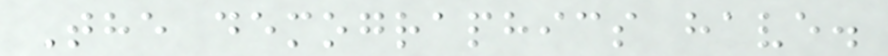The demographics have.
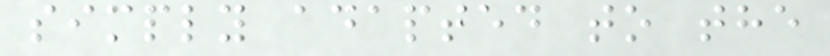simply adapted to the
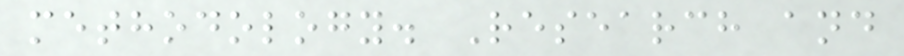methodology. Research and
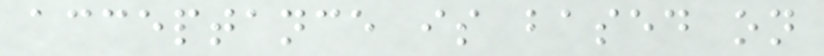acceptance is based on
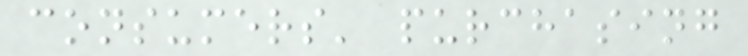consumers' purchasing
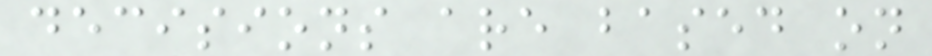decisions are based on
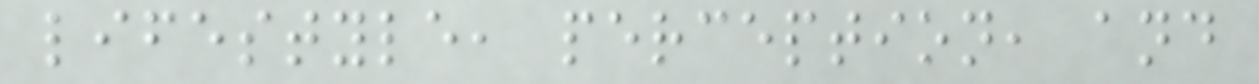lifestyle, perception, and
